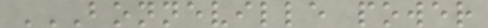BONNEVILLE POWER
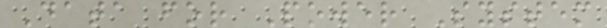Data for Power System
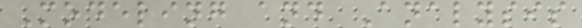Modeling and Analysis
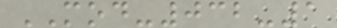MOD-032-1
